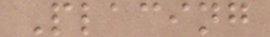Placing
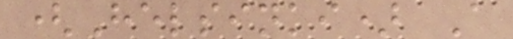(Helsinki) A
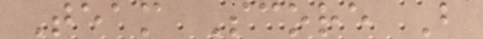Team Score B
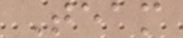Team
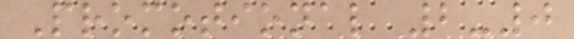Promotional 2-0
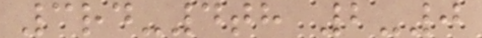3rd-4th 2-0
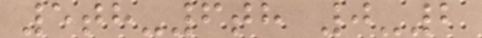5th-6th 0-2
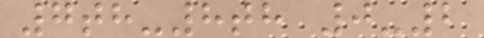7th-8th 0-2
